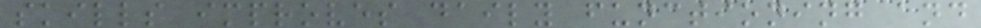skills improves daily functioning and
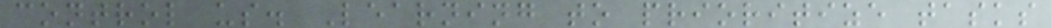control us. Learning to prioritize tasks
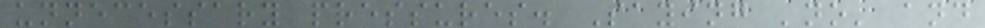unnecessary pressures. Saying 'no' and
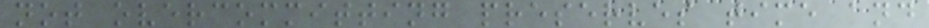not overcommitting preserves time and
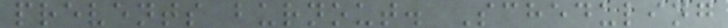prevents burnout. Scheduling
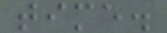time.
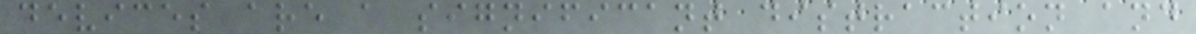devices are a significant distraction and
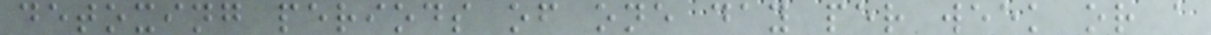detoxing periods of one day per week or a
